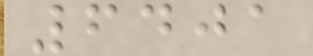6401
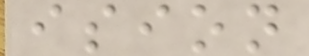ision
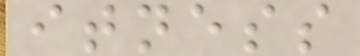itness
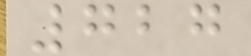727
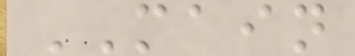MAIN
